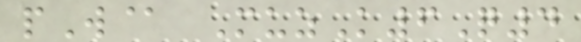pW@ MuzK6Q4
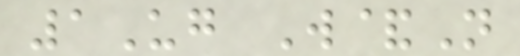1Ug W&N
